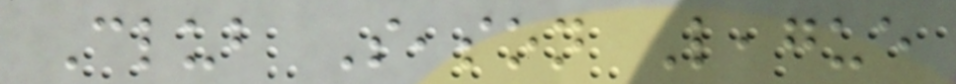Club Season League
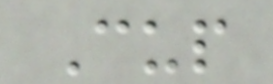Cup
